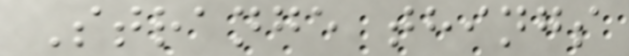Strange things
